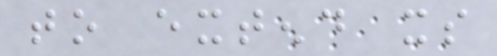to extend its
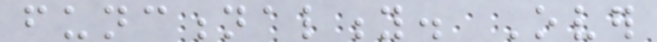functionality. Over
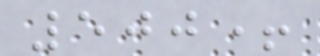500+
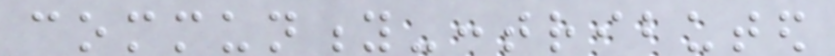community-contributed
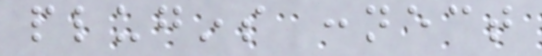plugins connect
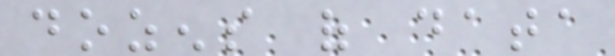dozens of data
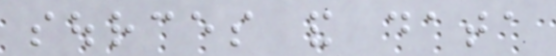sources and data
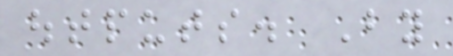outputs. By
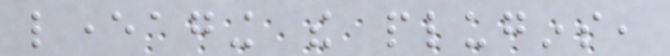leveraging the plugins,
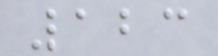123
